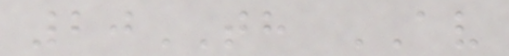20TH AV
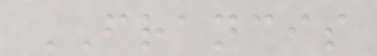FRANCIS
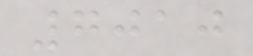7010
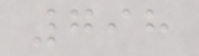798
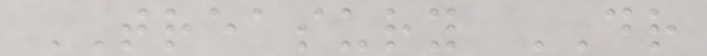TREASURY DR
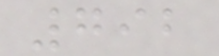792
